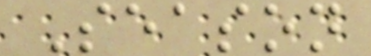Season
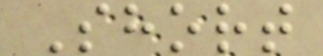Short
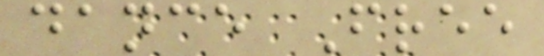dance Free
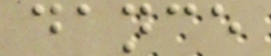dance
